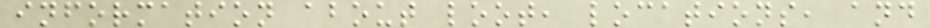information about loot, locations, and
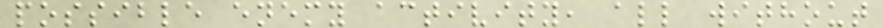possible enemy activity, all without
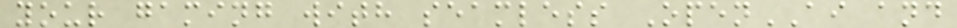your gaming with seamless OpenAI and
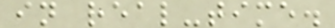in real-time.
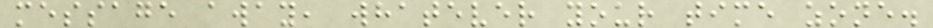message away, whatever your time zone.
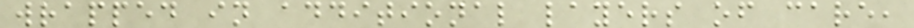wrapped in additional layers of care,
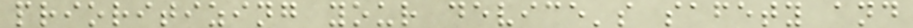prioritizing your device's safety and
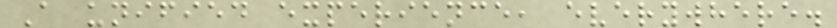A unified experience, everywhere.
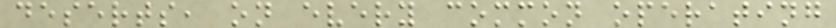deserts, on every common operating
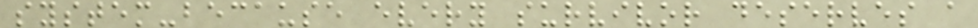system-because every survivor deserves a
